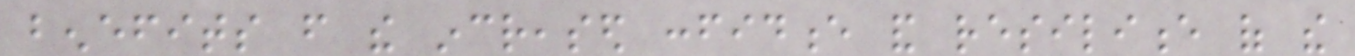benefits from the increased confidence and resilience of the
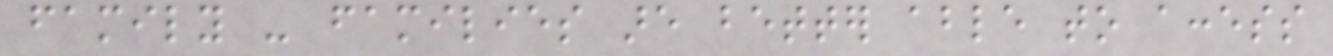family - families are better able to access
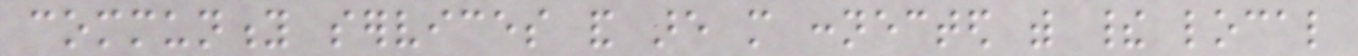community services and are more connected with their local
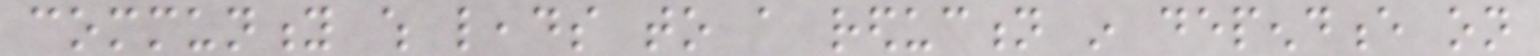community which leads to a reduction in dependence on
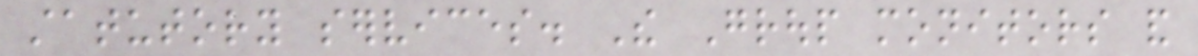statutory services. The Group monitors and
